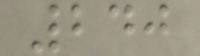240
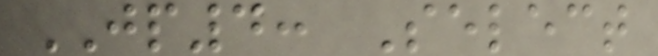JP4: Select
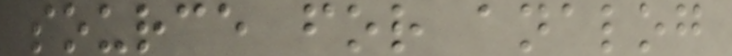source for analog
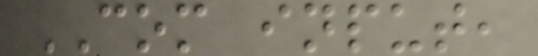COM input,
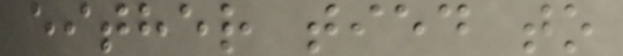either tied to
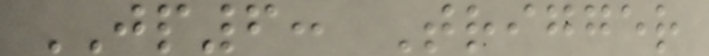JP6: Trigger
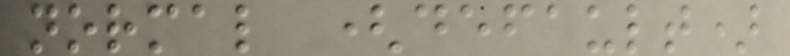normal (default)
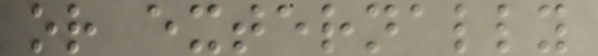or externally
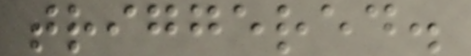triggered.
